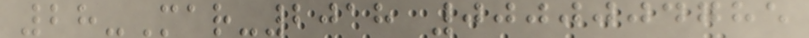28-Mar-2018 0000004785
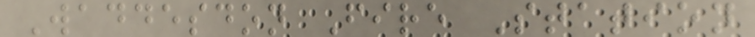Waddesdon Fire Station
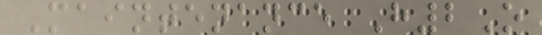Maintenance H2O
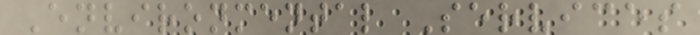Environmental Services
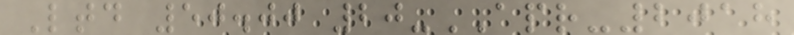Ltd 50.00 20-APR-2018
